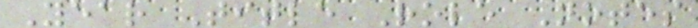Year Title Role Notes
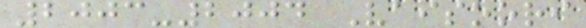2003-2004 Vaisoori
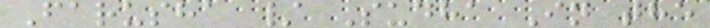Farusha / Sudha In the
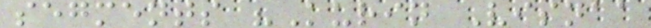segments "Kurin Visnaa
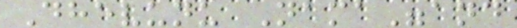Dhevunu Nama"and
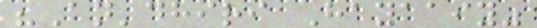"An'dhiri Hayaaiy"
